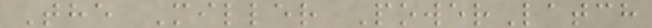The Miller PowerLatch
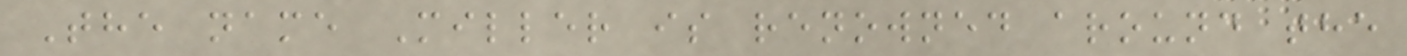The name Miller is renowned around the
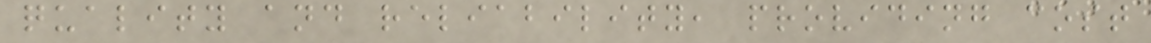quality and reliability, providing cost
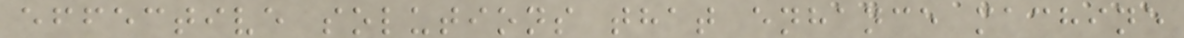effective solutions that enhance machine
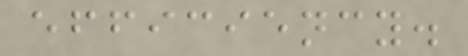efficiency.
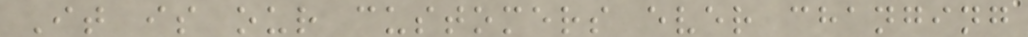It is our customers ever changing
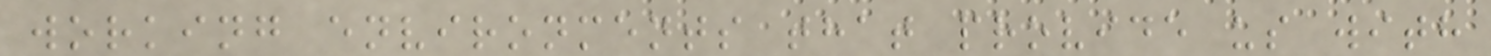working environments that provide us with
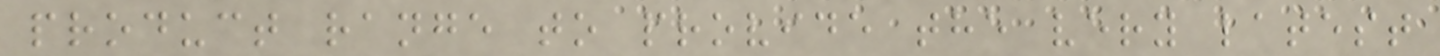product range to provide the very latest
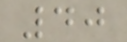40
